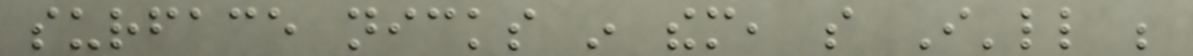surface nicks in them, so I'll be
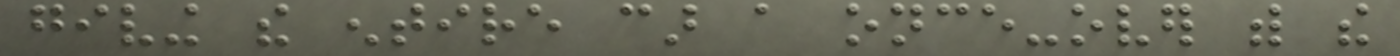giving the entire car a once-over with the
